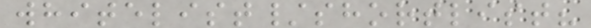whitelist/shortlist?
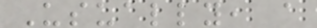Usually, a
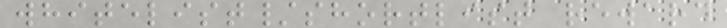whitelist/shortlist reward
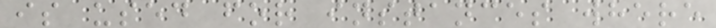is used for instances where
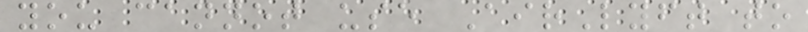you cannot use AirLyft to
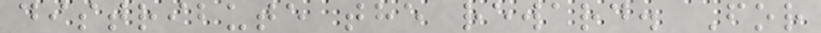distribute the reward. For
